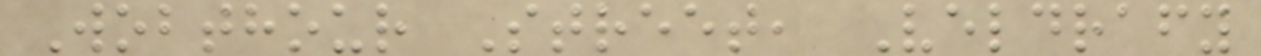Wobthour Street, Veldrafy
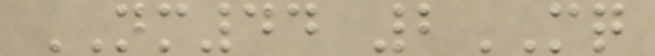NM44 2MQ
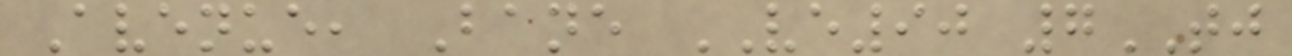Avenue, Bane VE90 7TJ
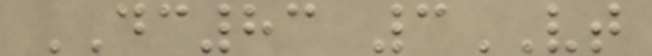DC83 3VT
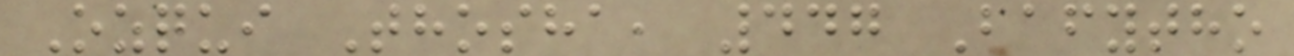Ozqui Thosha, 447 Bafytho
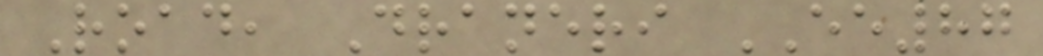Road, Draneri EE87
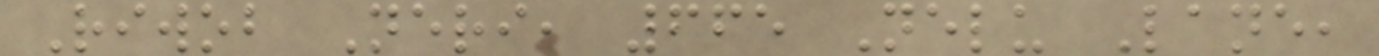Riwob Neri, 665 Nelu Lane,
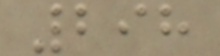298
